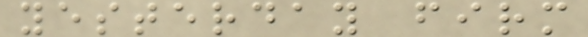yesterday firm
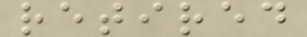retired
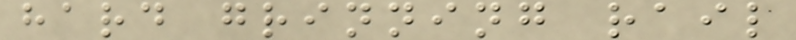hard grinning rail
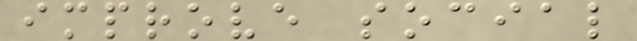improve social
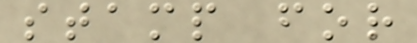stamp for
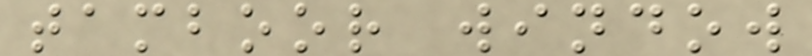tamboor window
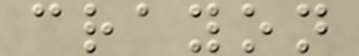crayon
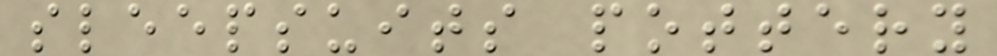sleepsuits pottery
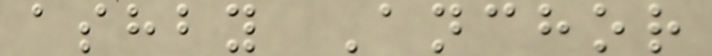ashby Anchor
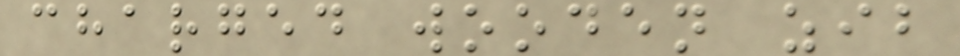charged wooden zib
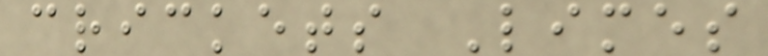crickets Limes
